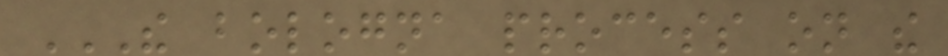THE BOLOGNA PROCESS ON THE
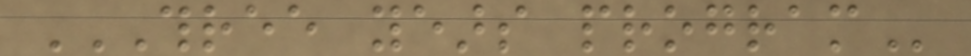THREE YEARS PROGRAM
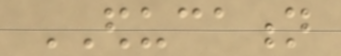EDUCATION
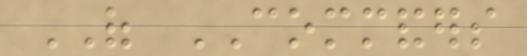OF COMMANDERS
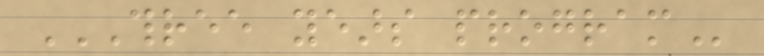THREE YEARS PROGRAM
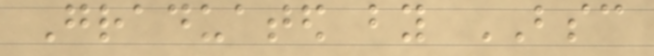Graduated by BSC
